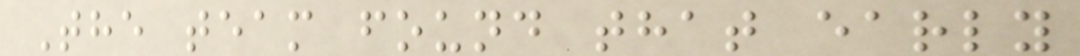The team found that early
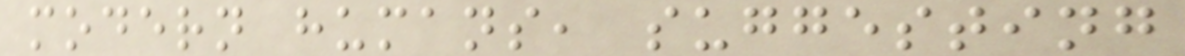modern humans, suggesting
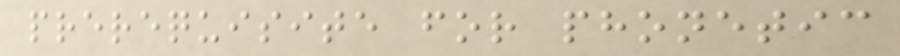prerequisite for phonetic
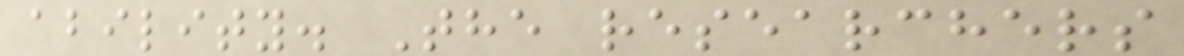ability. The researchers
